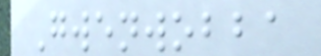Gwenwobba
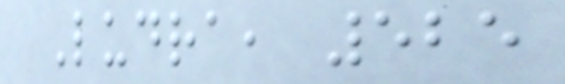Ludra, 525
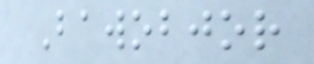Bawobjor
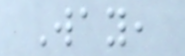Way,
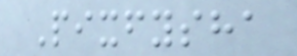Pixfysha
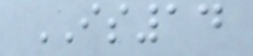IS14
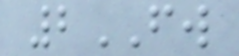2FW
